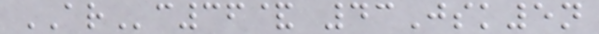ARc36& 43Jsk5n
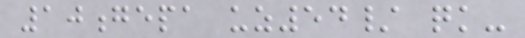10gepa uz54/ qk-
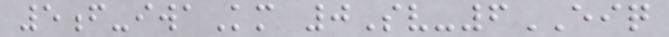5f-iwaKm 0Sv-6EIQ
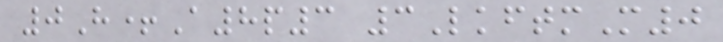0H+A8p3 3LkftmM0
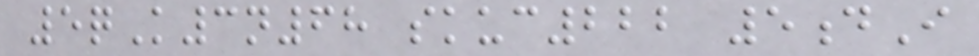5qK3n68 skuc222 5dI
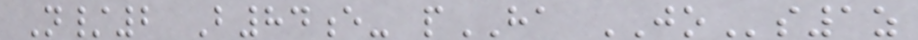N/2 B84e- pHA JOs1z
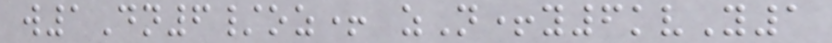w1Dn6/oz+ zN+y6kvY1
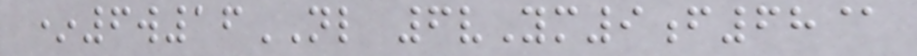*6w16NL 6vYm9f68@
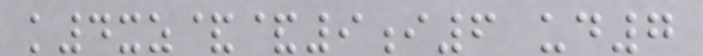k4xz&&9i6 ud7
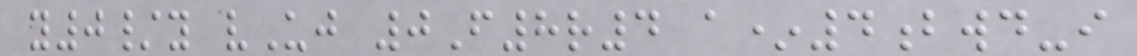y0/y vUj 0F8r4 a*4bwd-i
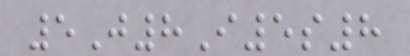5J8I5s8
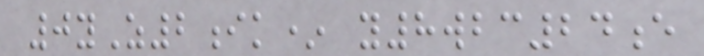0yZ2ik* y8wbc24e
